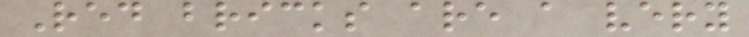Red bricks are a very
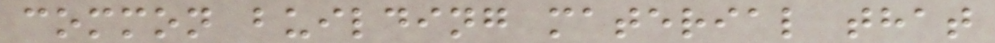common building material that
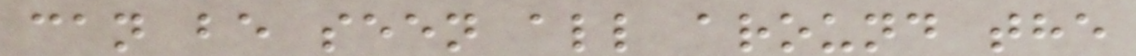can be seen all around the
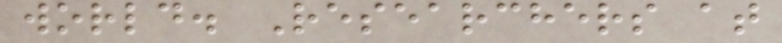world. Researchers at
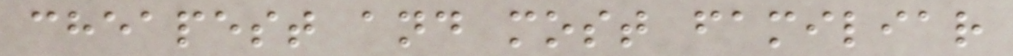cheapest and most familiar
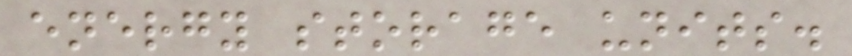energy storage units.
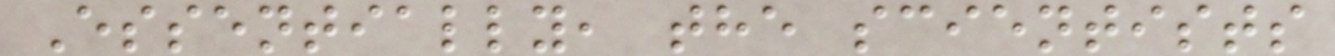Essentially, the scientists
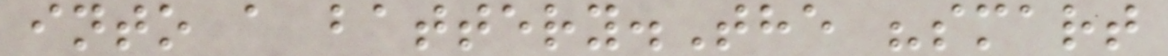into a battery.The "smart
